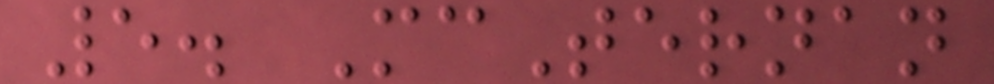5. McTernan
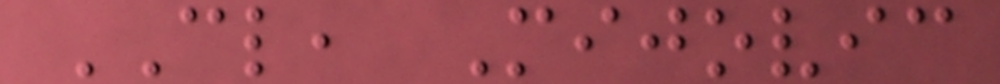CL, Mijovic
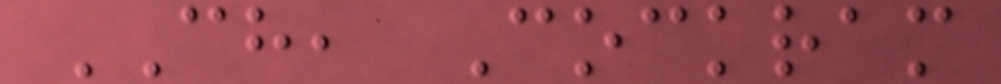CH, Cockram
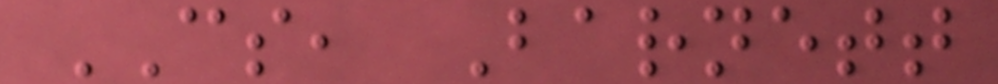CS, Barnett
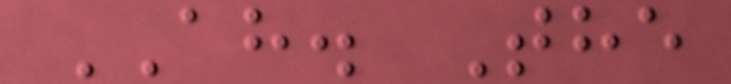AH. The
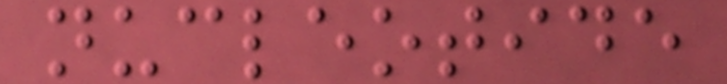nucleotide
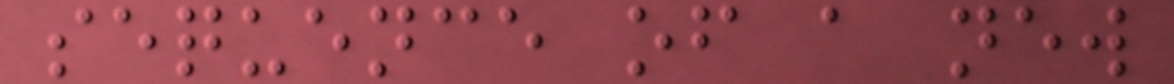sequence of a new
